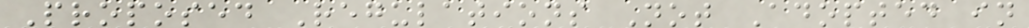Proposed Regulations Not Adopted in
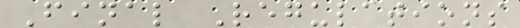Final Regulations
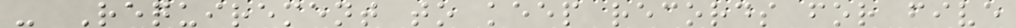- Requirement to keep records for five
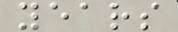years
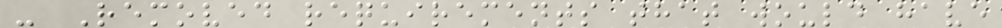- Removed requirements that would have
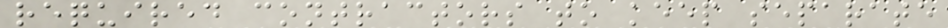required contractors to keep separate
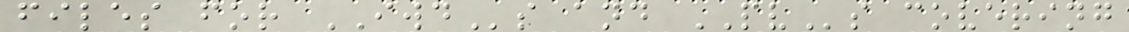files for IWDs and PVs covering
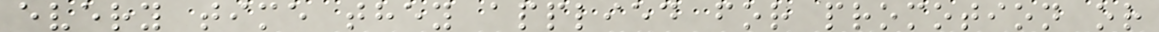every time they applied for promotion or
